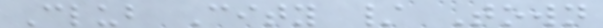Club City / Town
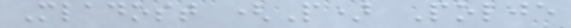Mladost (P) Polje
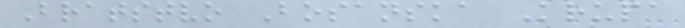Bratstvo Bosanska Krupa
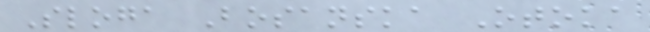Sloga Bosanska Otoka
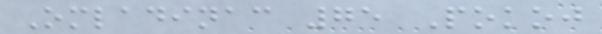Omladinac 75 Pokoj
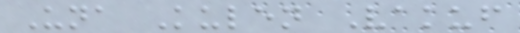Una Kulen Vakuf
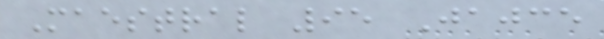Maestral 95 Jajce
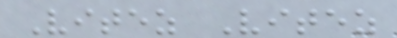Vitez Vitez
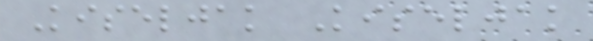Kiseljak Kiseljak
